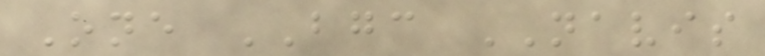One BGC NAVIS
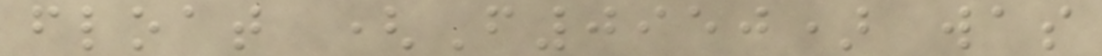float (F0950) was
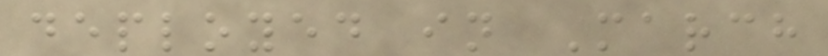deployed in March
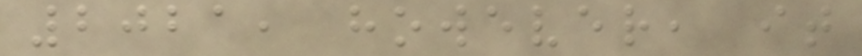2021, however, it
